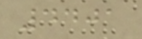4401
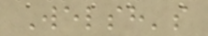Welsh's
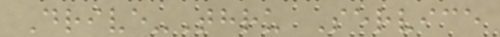Drive-Thru Service
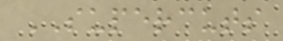SUPERCUTS
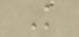K
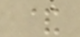&
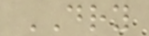DRY
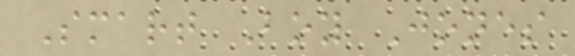Smart Boy Jones
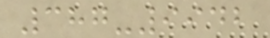387-9942
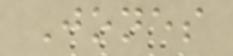Jones
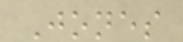Jones
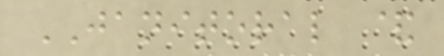JANITORAL &
